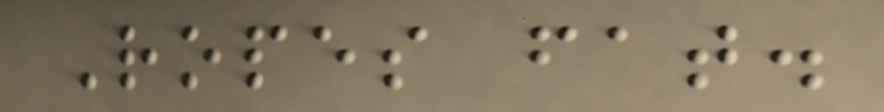Ropes fat.
